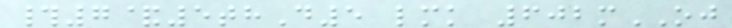#7&5thD5 lmk 602mOJ
